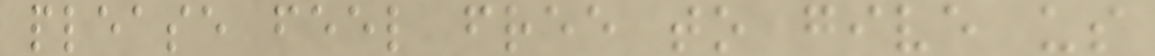please feel free to give us
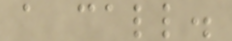a call.
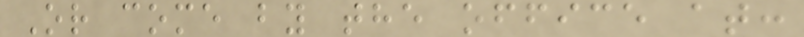Or come by the office at:
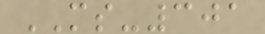MS-301
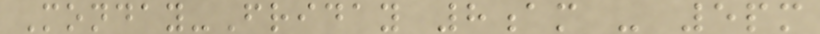Monday-Friday 8am - 5pm
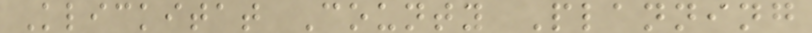Klickitat County Planning
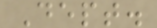Dept.
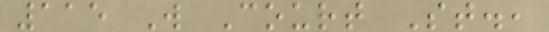115 W Court St.,
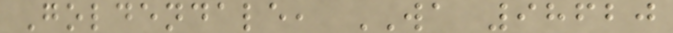Goldendale, WA 98620
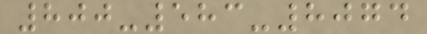800-583-8074
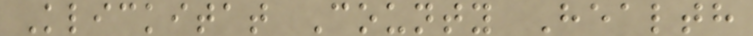Klickitat County Health
